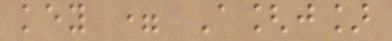key = A[j]
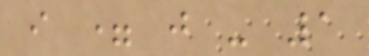i = j - 1
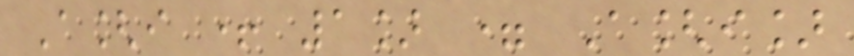A[i + 1] = A[i]
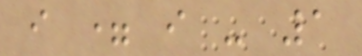i = i - 1
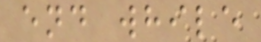end while
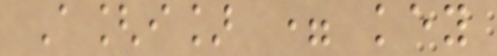A[i] = key
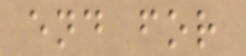end for
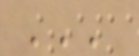'''
